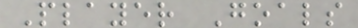Player Goals
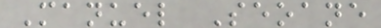Manuel Seoane
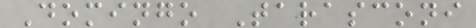Domingo Tarasconi
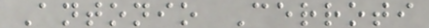Antonio Cerroti
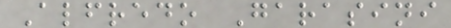Alfredo Garasini
